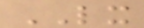LX
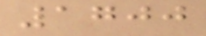1700
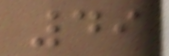49
